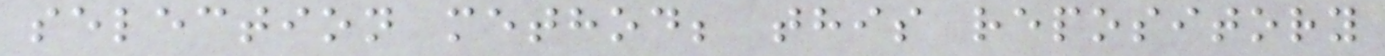selection method; this repository
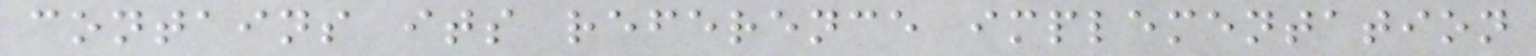contains its reference implementation
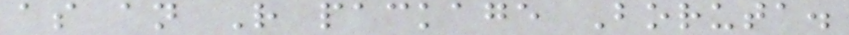as an R package Boruta.
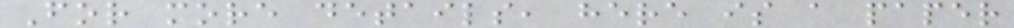For more details, here is a paper
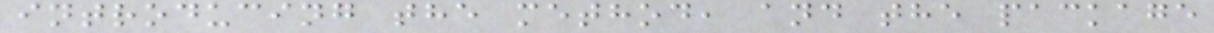introducing the method, and the package
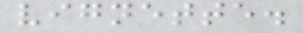vignette.
